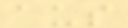aus
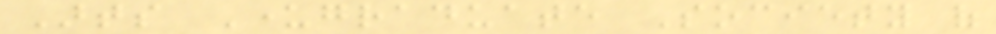Arts Undergraduate Society of
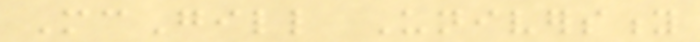McGill University
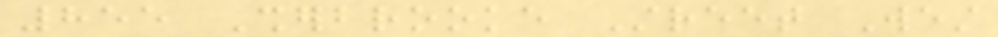855 Sherbrooke Street West
